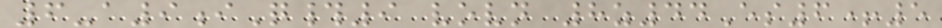6-a9iQ#9 vovn 8z44Es6+5
